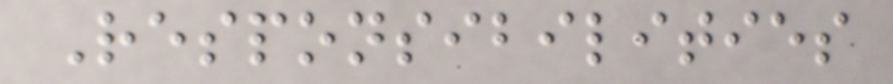Responsibilities
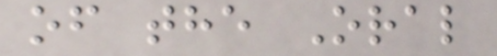of the Oral
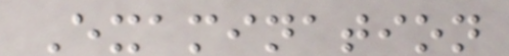Examination
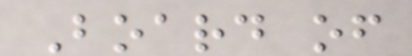Board of
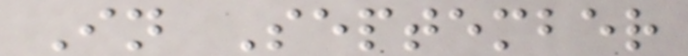In September
